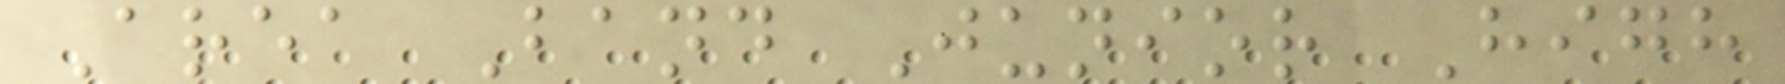Area Band Junior High
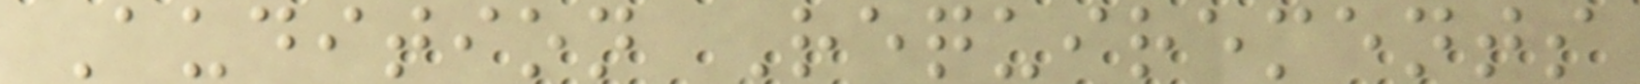Audition Requirements
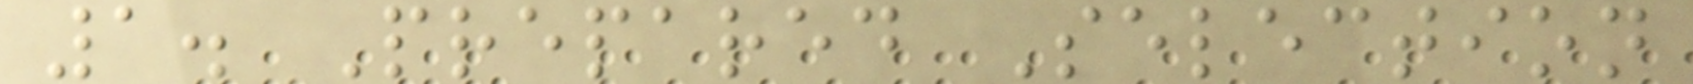1. Prepared Selection
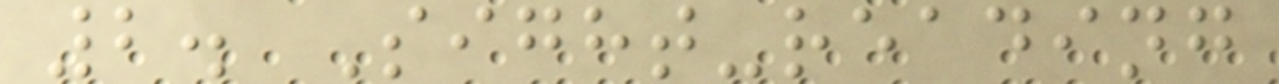2. Sight-reading
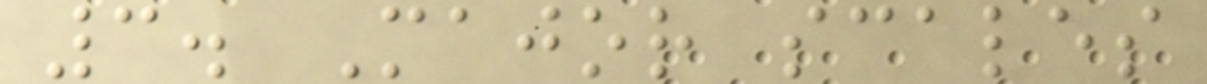3. Major scales
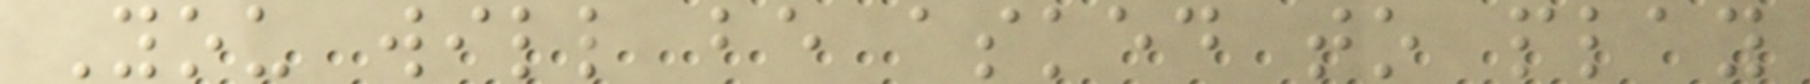You will be asked to play
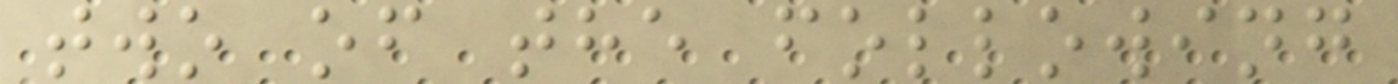two of the following
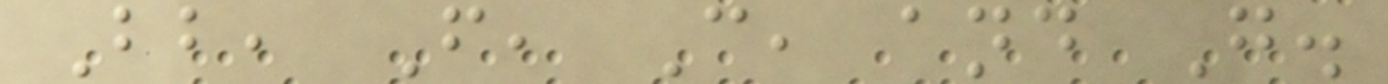Bb, F, C, and G.
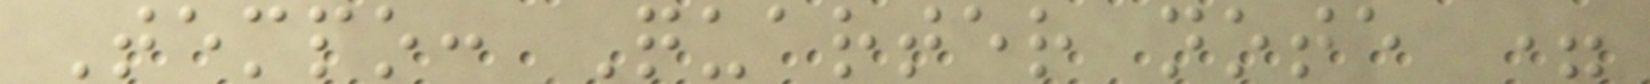Tempo: Quarter note =
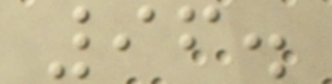96.
